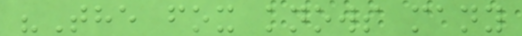"The fox knows many
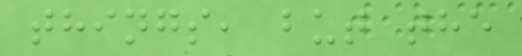things, but the
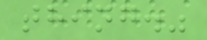thing."
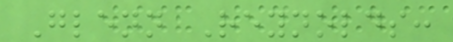Glenn Reynolds:
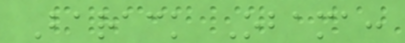Barack Obama:
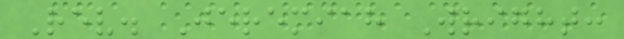Rev. Jeremiah Wright:
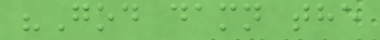"God damn the
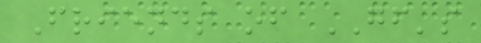Friends of GF's
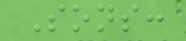Sons:
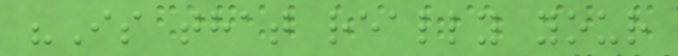"Is that really your
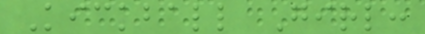Kickball Girl:
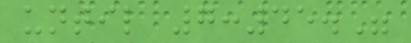until 7:45."
